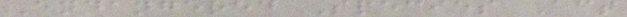Endangered Species Act
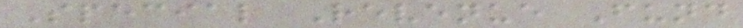Special Revenue Fund
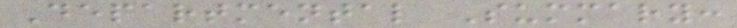Departmental Summary:
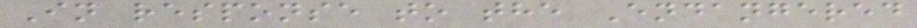In response to the Endangered
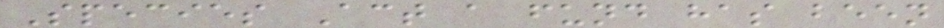Species Act a fund has been
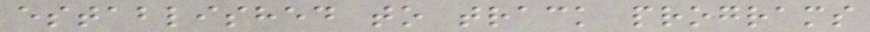established to track programs
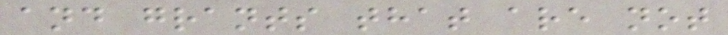and grants that are not
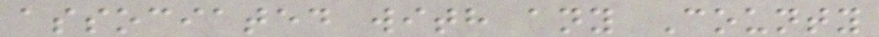associated with any County
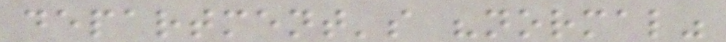department's "normal"
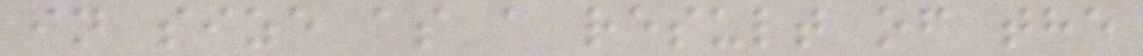in size as a result of the
